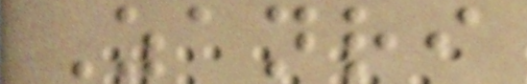Zanri
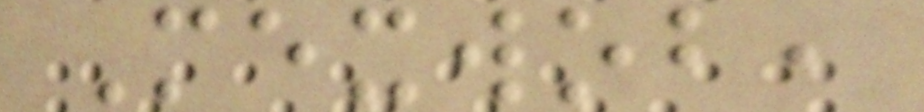Mexwob,
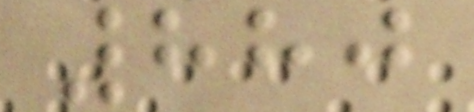880
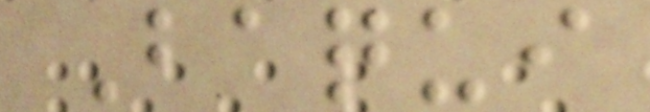Baqui
